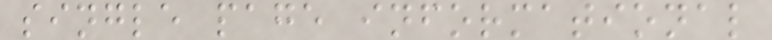single page informational
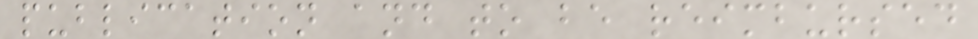publication and to be reimbursed
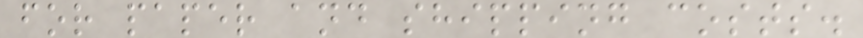for paper and shipping costs.
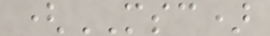(MSC)
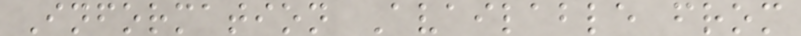Information Available from
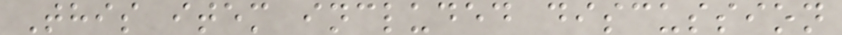This item included discussion
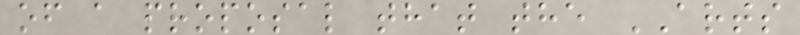of a proposal that the ARTS
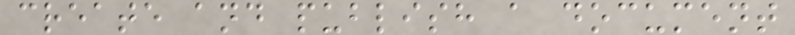create and publish a document
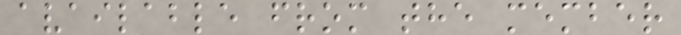available from the member
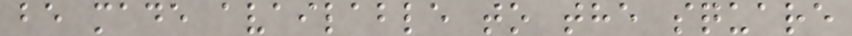be made available to the square
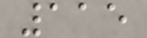115
